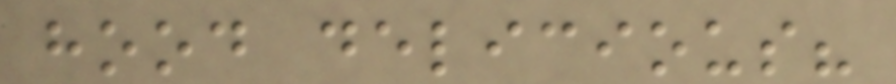hood delicious?
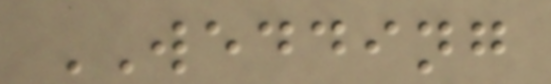WEDDING
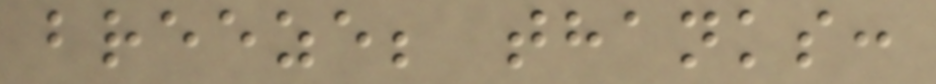breeze; thanks:
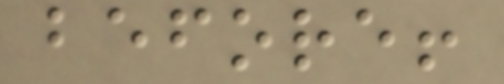before!
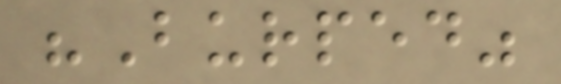"Burped"
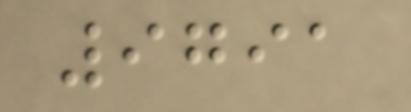9791
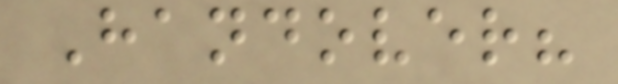Handover?
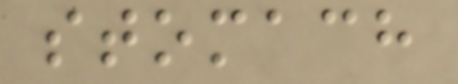stomach
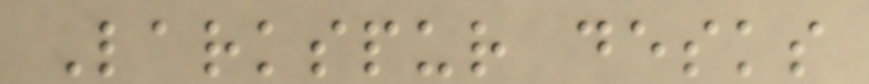Larkspur desks
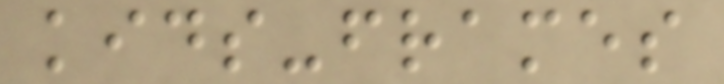kids-frames
